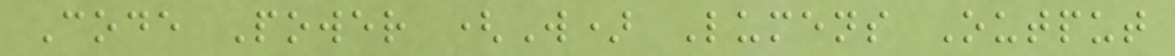Code Power (W) Lumens Output
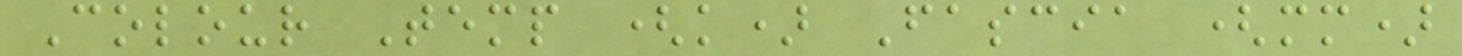Colour Temp (k) Fascia (mm)
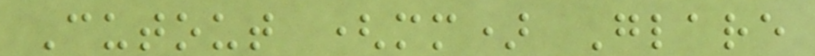Cutout (mm) Glare
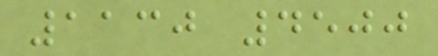1130 4500
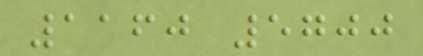1160 5700
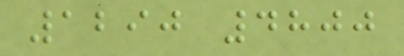1290 4800
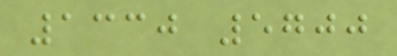1330 5700
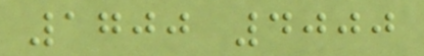1700 4000
